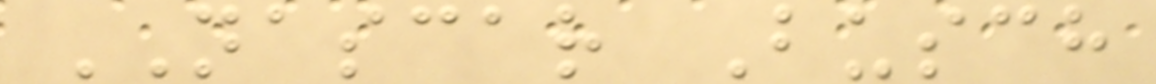NASCAR Busch
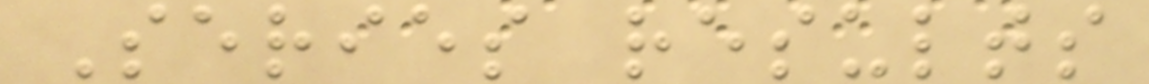Series results
